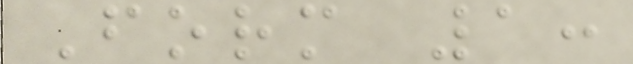Form 1:
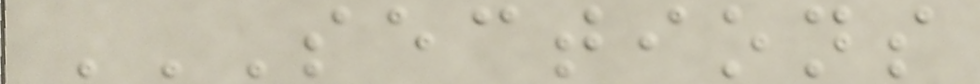SECTIONS
